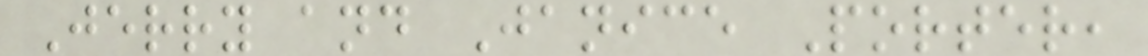Jerry and Janice Porter,
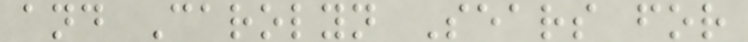and Carolyn Sears for
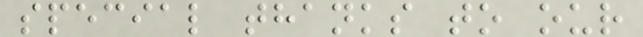special thanks to our
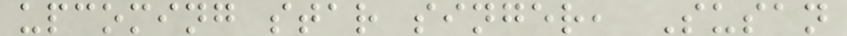upcoming star singer, Susan
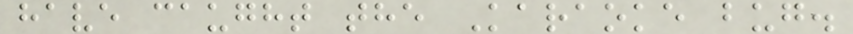have caught the Karaoke bug.
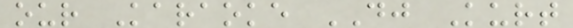our Karaoke DJ Kurt
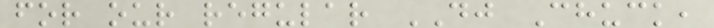for our regular DJ Chuck,
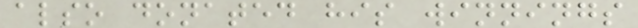also donated his winnings
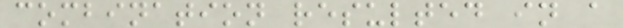combination resulted in a
